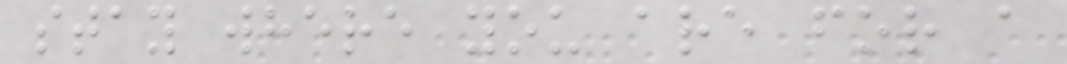stay where you are for a
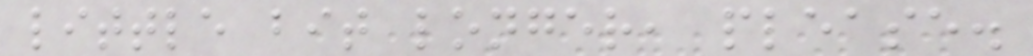little bit longer, please.
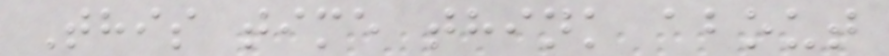This time think about
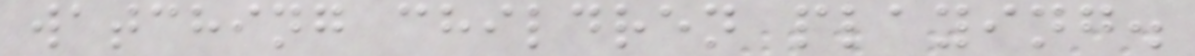watching children playing.
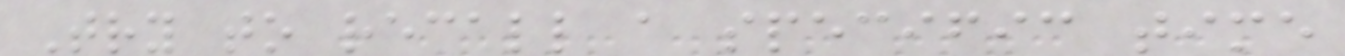Try to recall a specific time
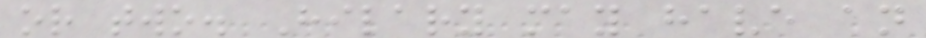or two. Hilary may have an
